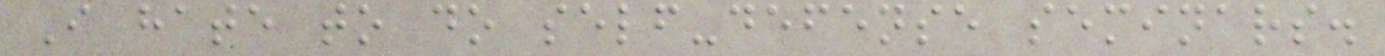I hate to do self-defense seminars.
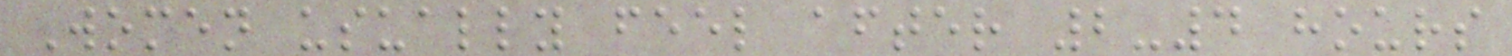Women usually feel after 2-4 hours
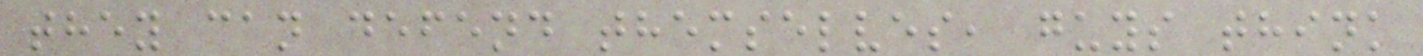they can defend themselves, guys think
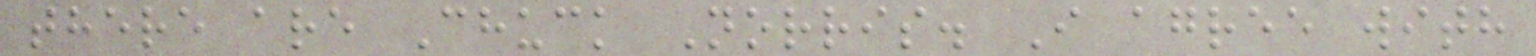there are Chuck Norris. I agree with
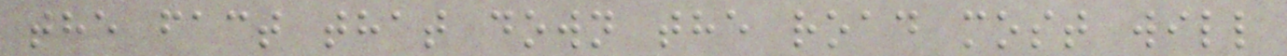the fact that down the road most will
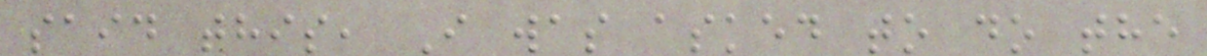said this, I was asked to do the
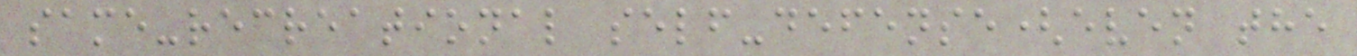same-recreational self-defense(even the
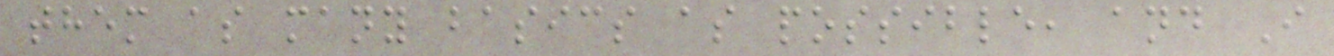them as many basics as possible, and I
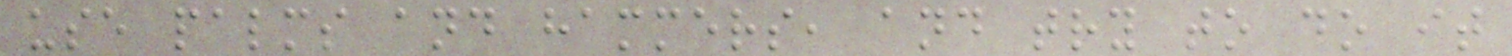use palms and hammers, and try to do it
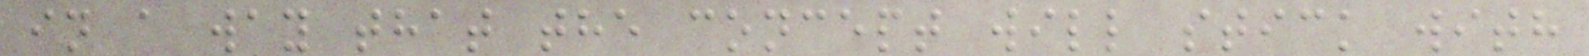in a way that the concept will stick with
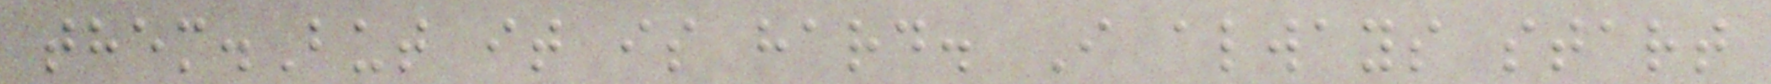them.But it is hard. I always start
